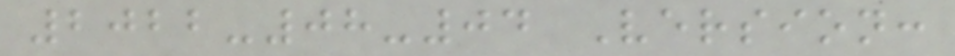2022-08-04 Version:
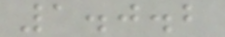1.0.2
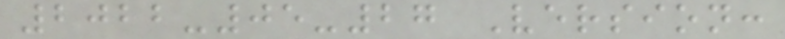2022-05-27 Version:
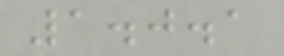1.0.1
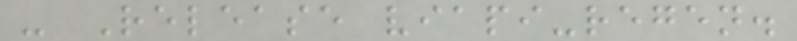- Release viapi-regen.
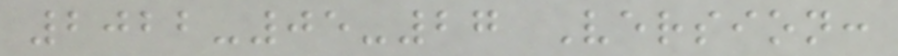2022-05-27 Version:
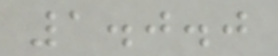1.0.0
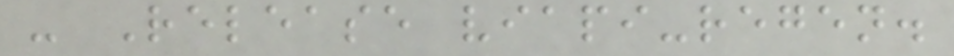- Release viapi-regen.
